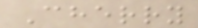Cherry
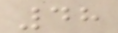48
